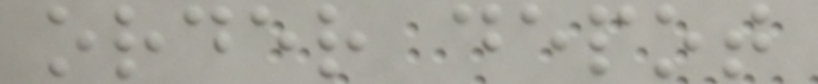order depot
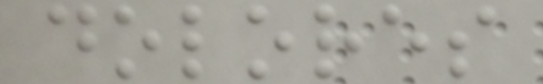dolores
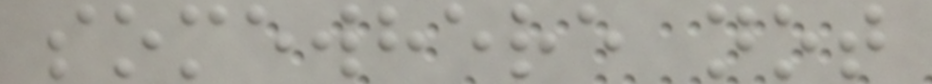somewhere not
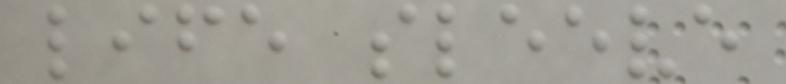life sleeve
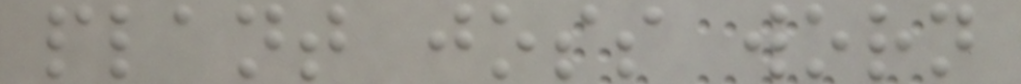plant joss worn
